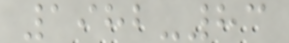1982-83
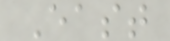East
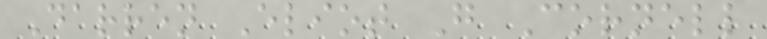Darren Eliot G Cornell
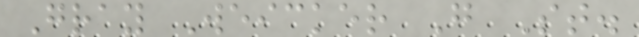Gray Weicker G St.
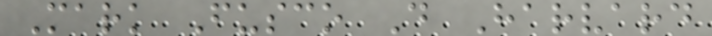Mark Fusco D Harvard
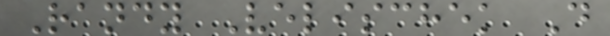Randy Velischek D
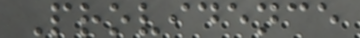Providence
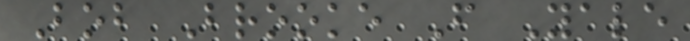Bob Brooke F Yale
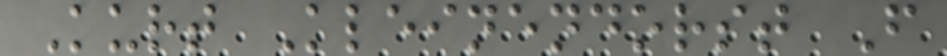Kurt Kleinendorst F
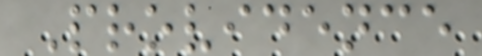Providence
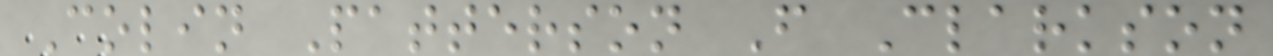Colin Patterson F Clarkson
